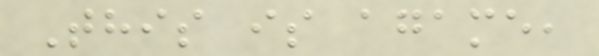This is agame,
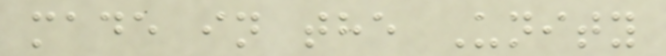made in the Unity
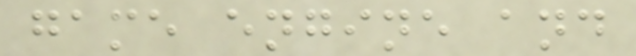game engine and
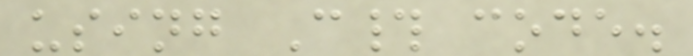using C# code.
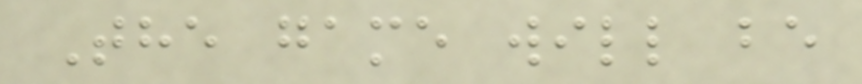The game will be
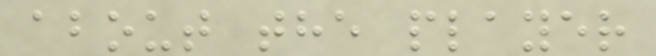about the player
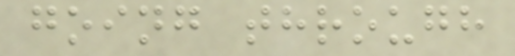going through
